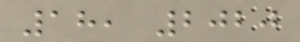18, 2020
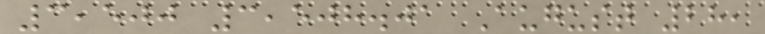3,500 3,508.01 August 28,
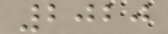2020
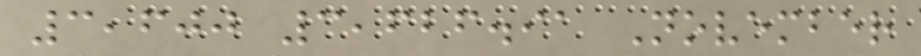3,600 3,626.91 November
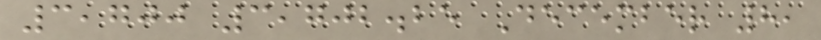3,700 3,702.25 December 8,
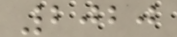2020
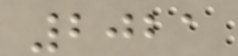2021
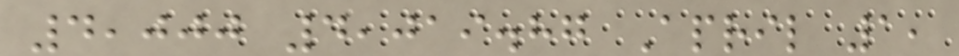4,000 4,019.87 April 1,
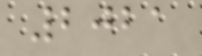2021
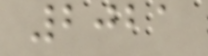2021
